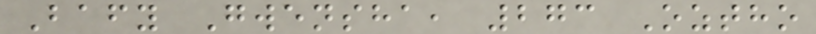Bafy Gwensha, 273 Oztho
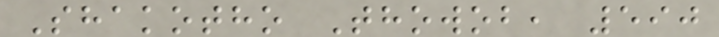Shakotho Thowob, 590
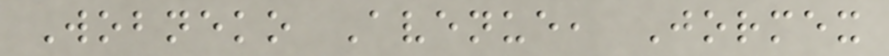Wobneko Avenue, Jormex
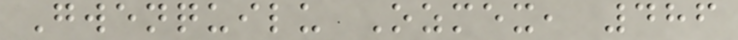Gwenquilu Ozmex, 486
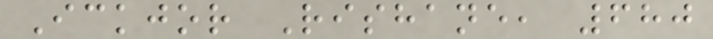Ickjor Rishane, 680
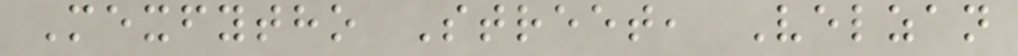Mexfytho Street, Velzan
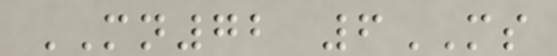MN72 6MS
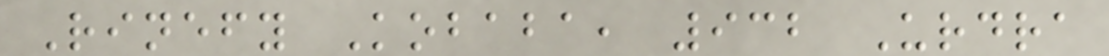Rinefy Kobaba, 932 Urdra
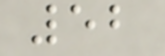52
